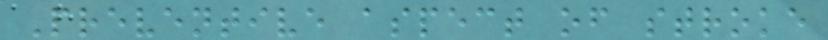Preventive aspect of stroke
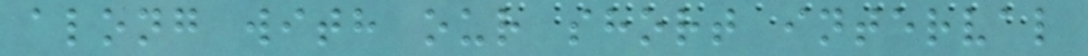along with our short interval
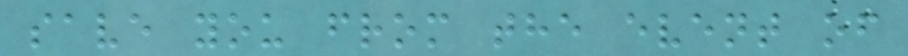save you from the event of
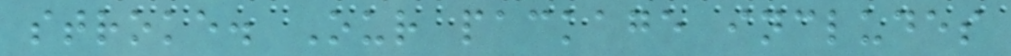stroke. Our package includes
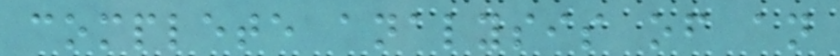complete analysis of an
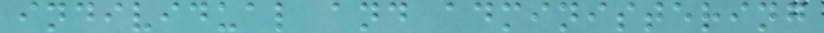individual and administering
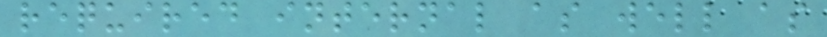required internal as well as
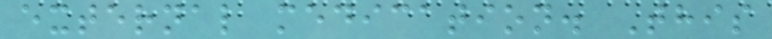external medication. This
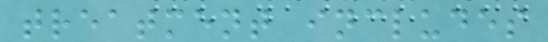treatment includes
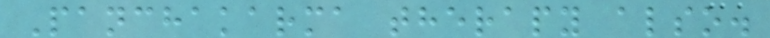Panchakarma therapy also.
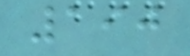190
